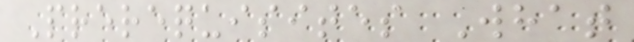Prerequisites What
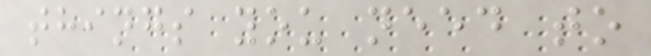things you need to
